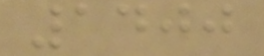1400
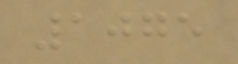1075
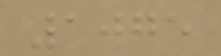1075
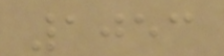1053
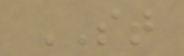ST
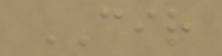CIR
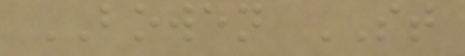BOWEN ST
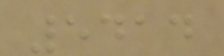5414
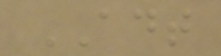ADT
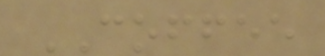COFFEE
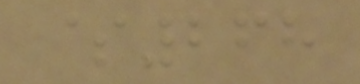$268
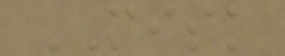MISK
